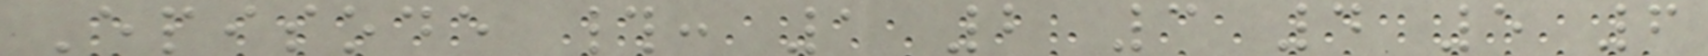Episode #: 1 2 3 4 5 6
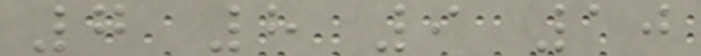7 8 9 10
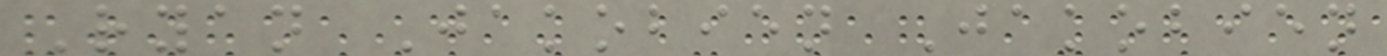Ryan Jakobien Jakobien
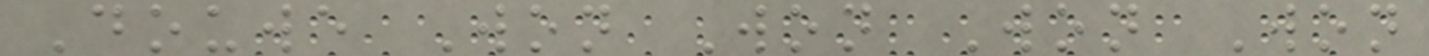Douwe Won Won Won Won
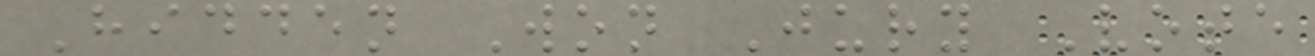Hidden Won Jury Vote
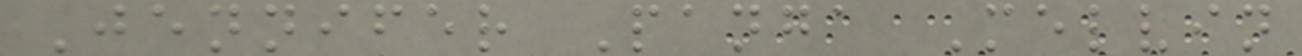Jennifer Panga Melvin
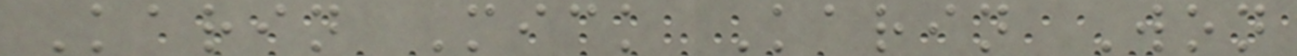Karin Mick Karin Won
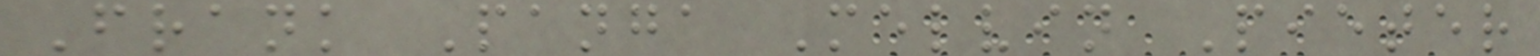Frank Panga Melvin Pieter
